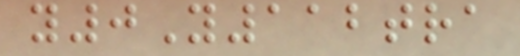y0Y112tra
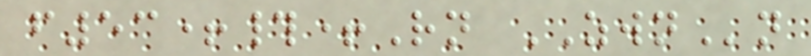f53+#+Rn ZWNn
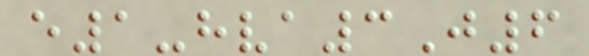e1-hva3J6
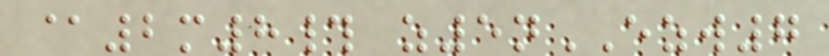@2m8# z5nEZW7
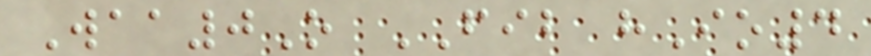Waa0O FIB hIo4
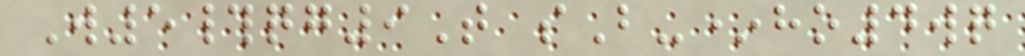W5#qg9T sB-*ho4wq
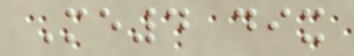Me4 dix
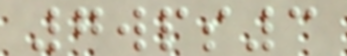7wps3
